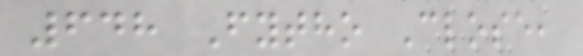648 Fytho Close,
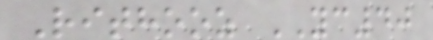Rithooz YC40
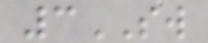3SW
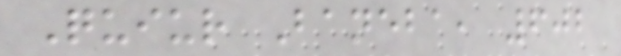Quiur Baneba, 602
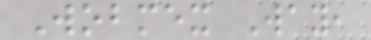Wobmex Way,
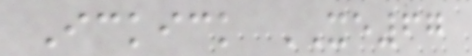Ickick XE67
